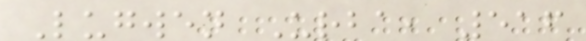Lugwen Urba, 516
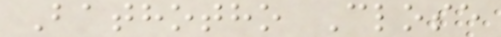Bathotho Close
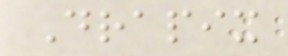Drapix
